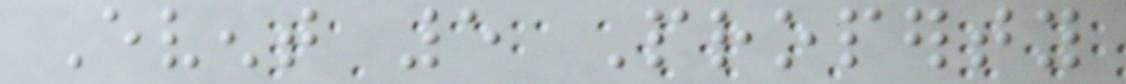Event 5 Property
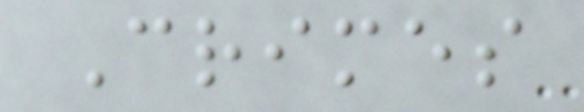Crimes
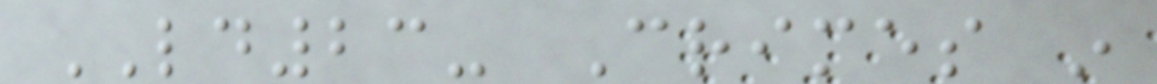LD23- Crimes in
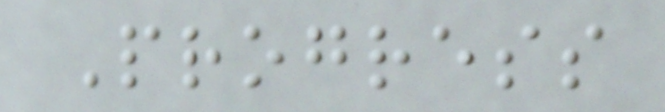Progress
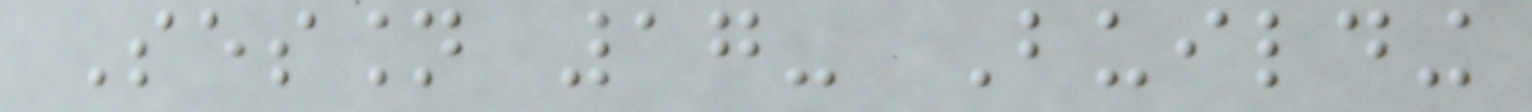Session 17- Building
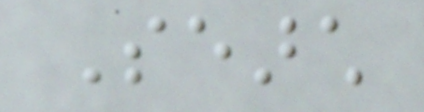Search
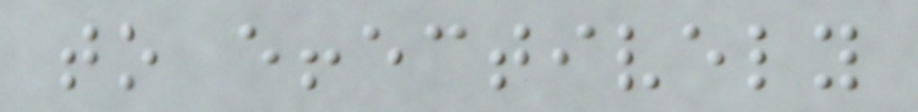to effectively
